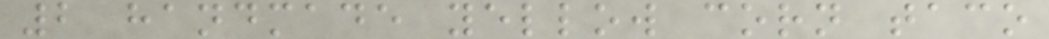2 handmade yellow corn taco
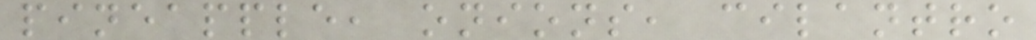pineapple, onions, cilantro
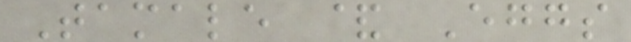Tamale & Eggs
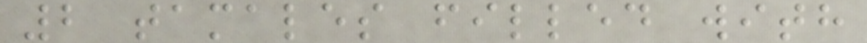2 tamales filled with
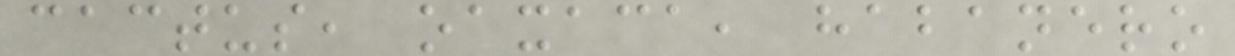cactus, oaxaca, habanero
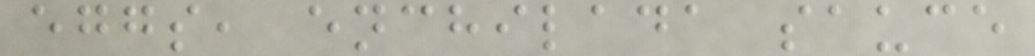eggs, enchilada sauce
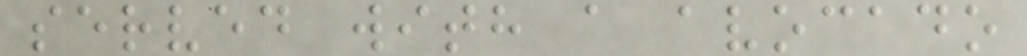served with a avocado
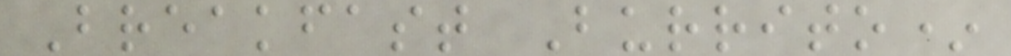Breakfast Burrito*
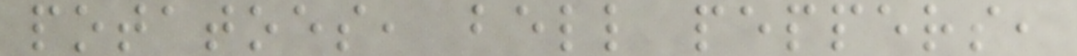potatoes, bell peppers,
